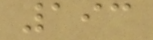193
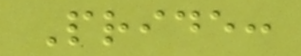Pride:
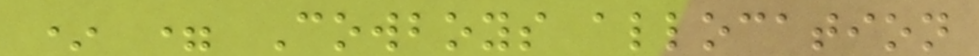* = Cowboys allocation
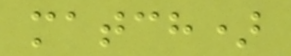match)
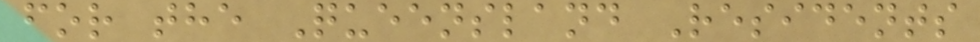for the Queensland Residents
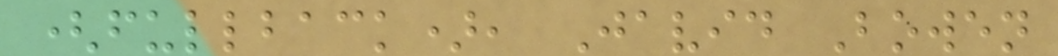(fullback), Javid Bowen
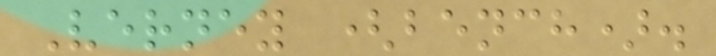Verney (bench).
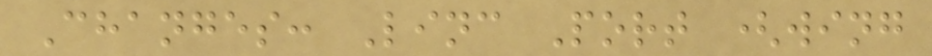Changes: Linc Port (wing
